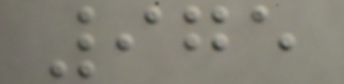975
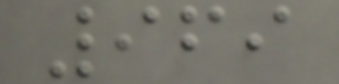969
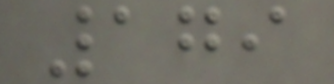179
